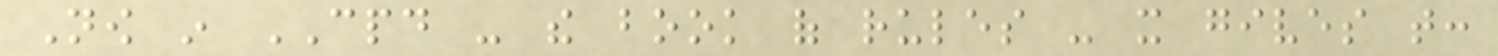Now in CPD - the book of rules - it gives that:
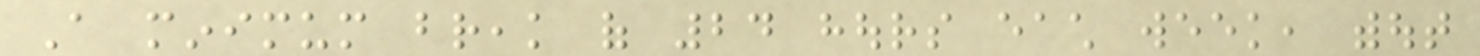A minimum break of 24 hours each week, without
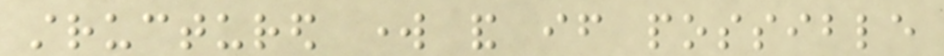structured work and if possible
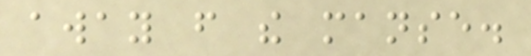away from the manse.
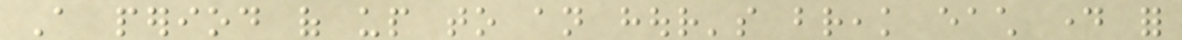A period of up to an hour's break each day for
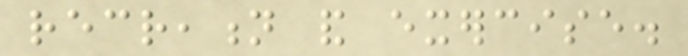recreation and exercise.
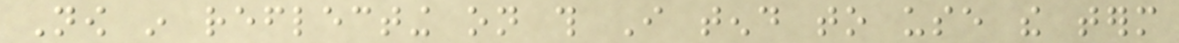Now in reflecting on this I tend to use the term
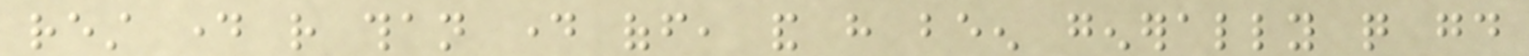rest day rather than day off, and have been generally quite good
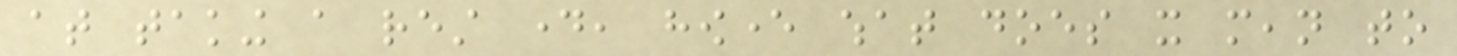at taking a rest day, however what does it mean to
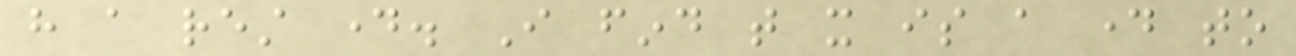have a rest day. I find that it is a day to
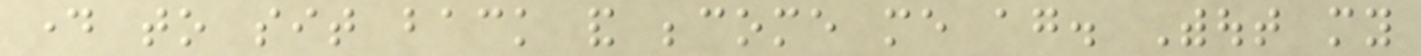day to sit back and become me again. Without my
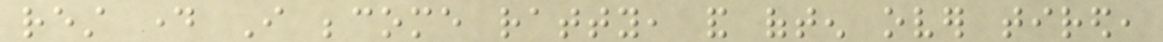rest day I become ratty, and often over tired,
